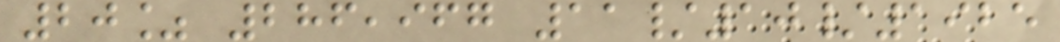20% 286,967 11/10/1925
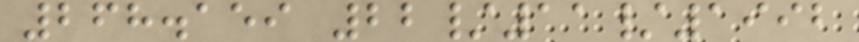268.159 22/11/1992
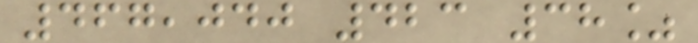467,040 423 38%
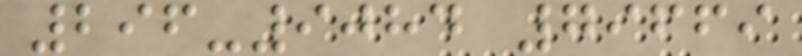296-9084 79669
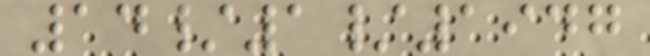14/1/1947
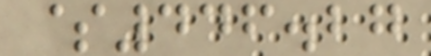$446.27
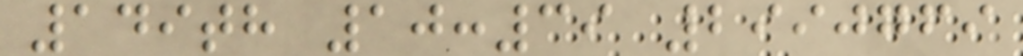149th 10:39 2990769
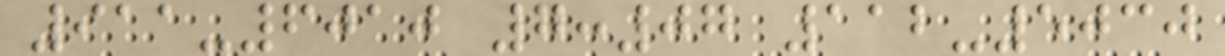911-6010 7:07 112-5030
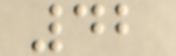42
